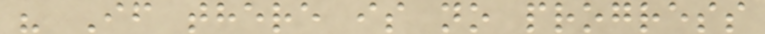" If there is no progress
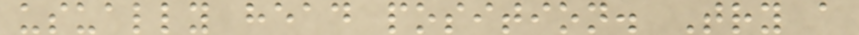usually head position. Try a
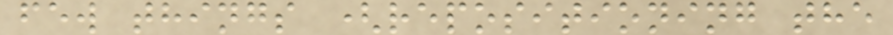few things (repositioning the
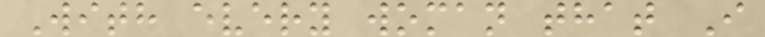With every woman that I
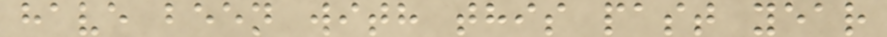have been with this past year
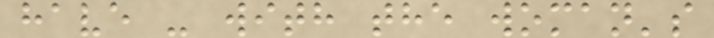have - with the woman's
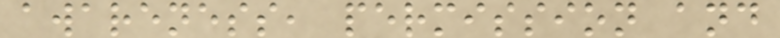awareness, permission and
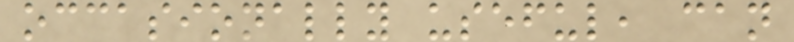occasionally useful, can
